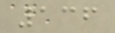136
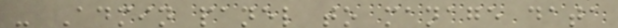- Admin panel to manage data
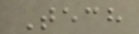Tech
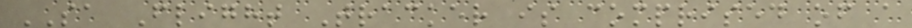SA Flight Tracker is comprised of a
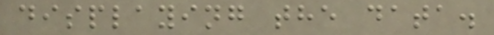displaying the data.
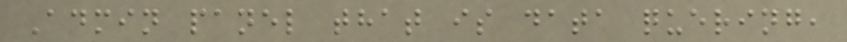Admin panel that is data quering,
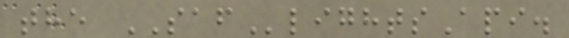the SAFlightsApi.
